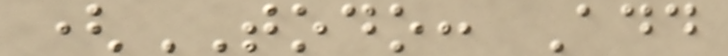(TODO: Add
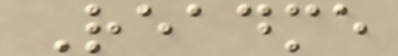Readme
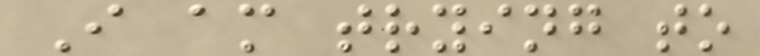I am trying to
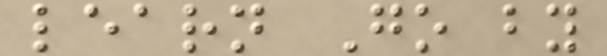learn Go by
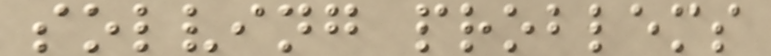solving problems
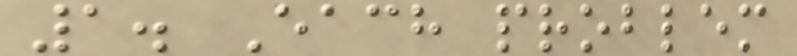1. Each problem
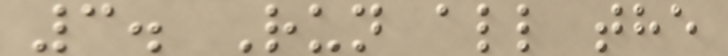3. Run all the
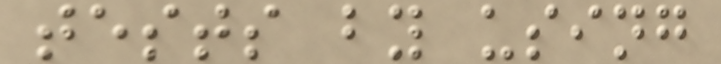tests by using
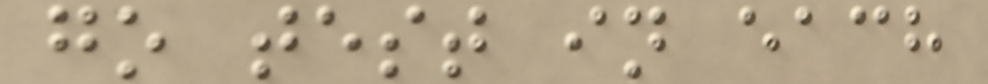go test in each
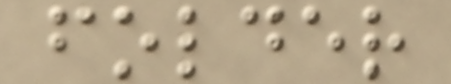folder
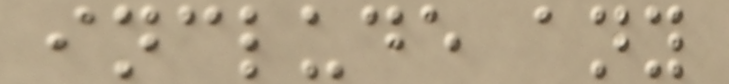include any
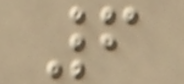6
